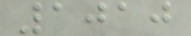1010
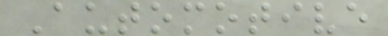Automotive
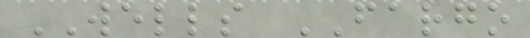WELLS FARGO
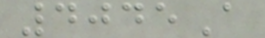4045A
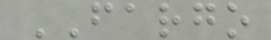FARGO
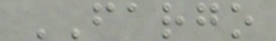FARGO
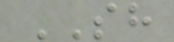SH
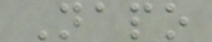Napo
